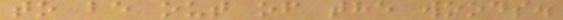to be out of the woods.
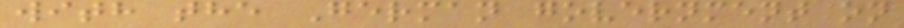with the German government on
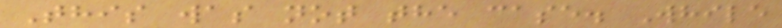This was not the case. While
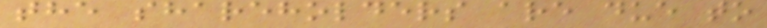the shareholders are due to
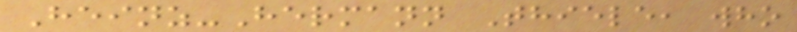Heinz-Hermann Thiele, who
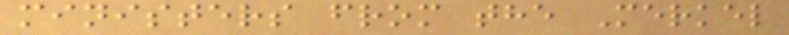ministers from the Merkel
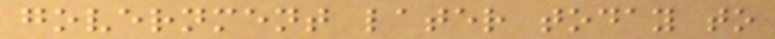government later today to
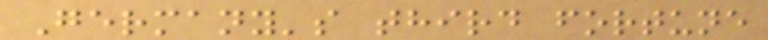Germany's third fortune
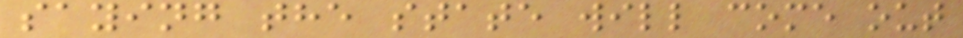saying the state will come out
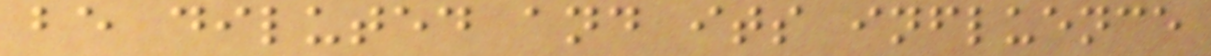be diluted and its influence
